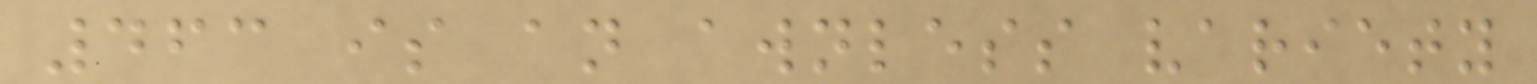463 is an awnless variety
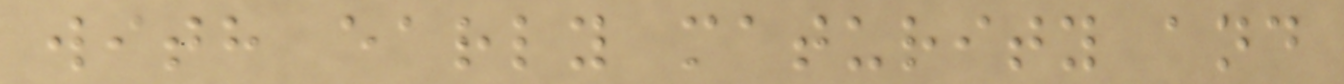with early maturity and
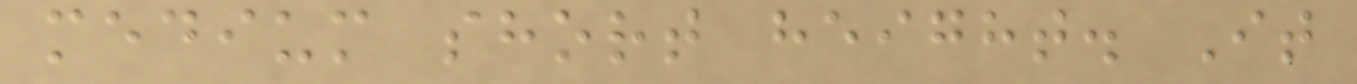medium short height. It
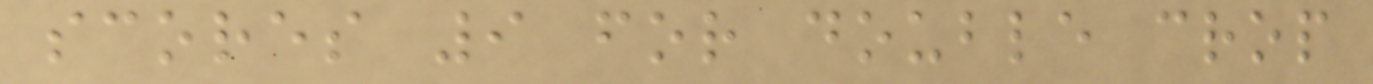scores 9 for double crop
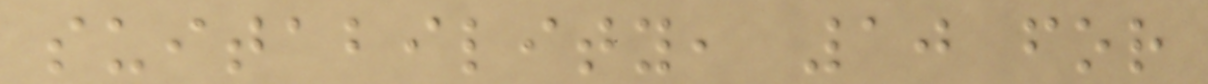suitability, 10 for
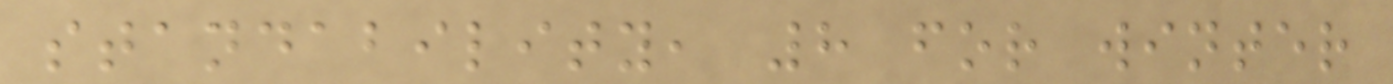standability, 8 for winter
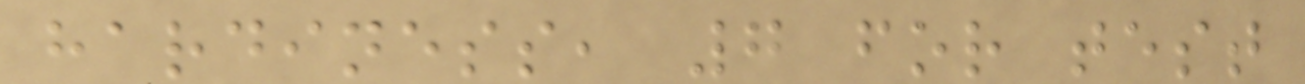hardiness, 7 for test
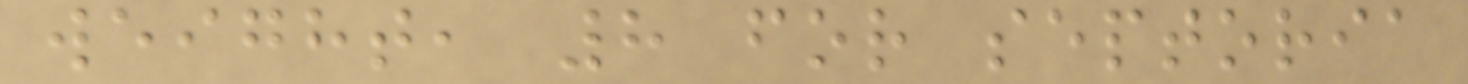weight, 8 for septoria
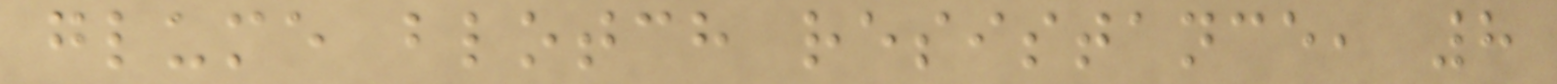glume blotch resistance, 8
